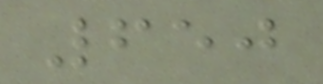650
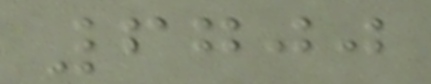6700
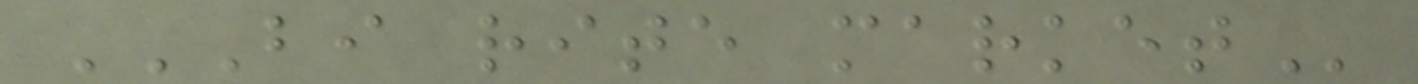BI RITE MARKET
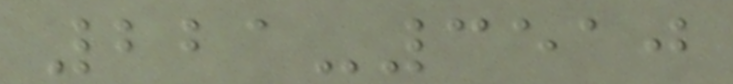221-3510
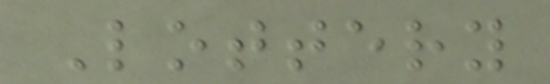Lottery
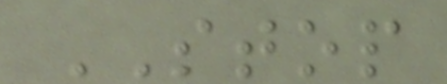STOP
